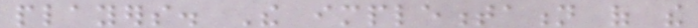players. The implementation of the
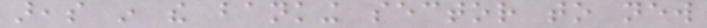areas in the banking sector to new
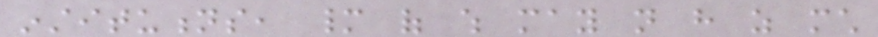institutions, many of which may not have as much
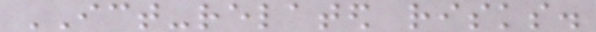ICT-related risks.
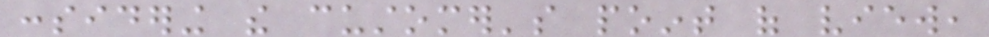considering the customer's point of view,
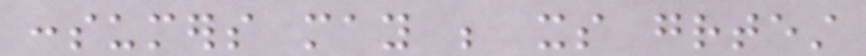consumers may be its greatest
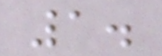1.
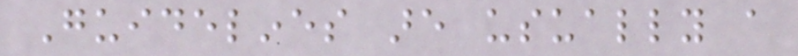Guidelines are usually a
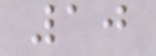10
